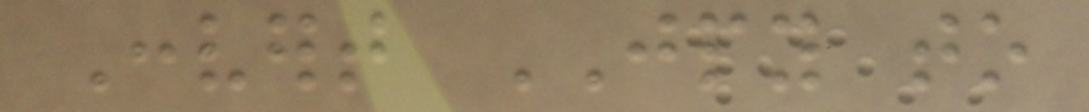Convert JPY to
